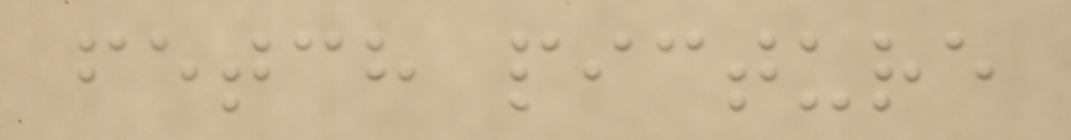fetch picture
